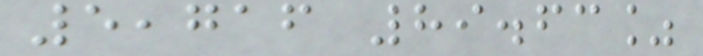5,716 89.63%
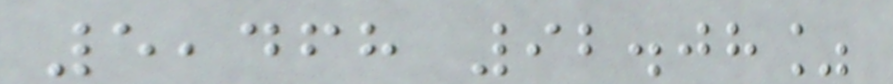5,468 92.08%
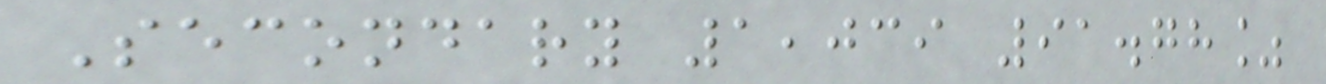Secondary 1,039 91.78%
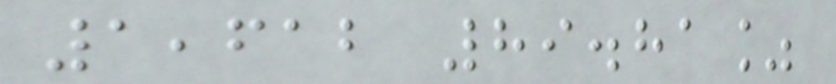1,612 89.81%
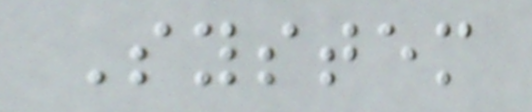System
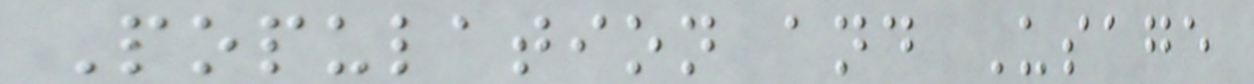Population and Usage
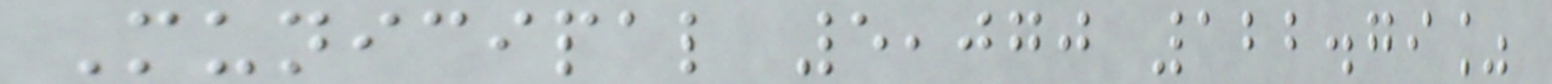Municipal 5,070 122.79%
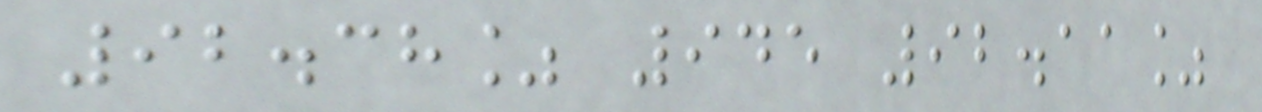92.38% 945 92.11%
